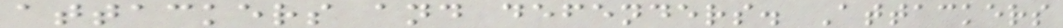attackers and defenders. Attackers
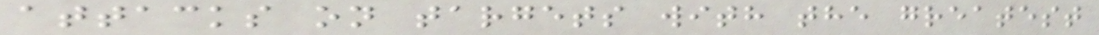attacks on targets with the greatest
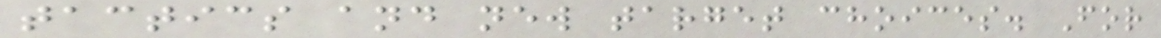tactics and new target choices. For
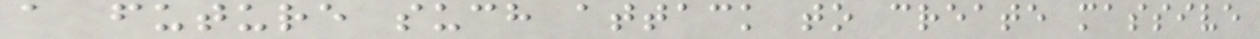a future such attack to create massive
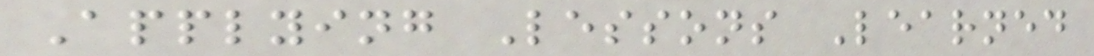Applying Lessons Learned
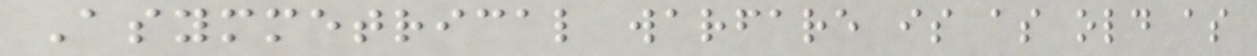Asymmetrical warfare is as old as
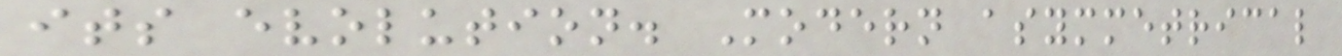its evolution. Modern asymmetrical
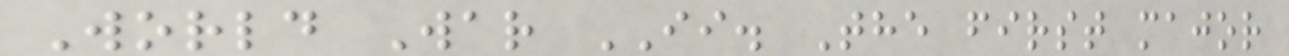World War II. The first major
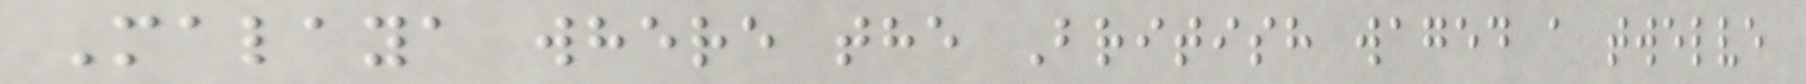Malaya where the British waged a twelve
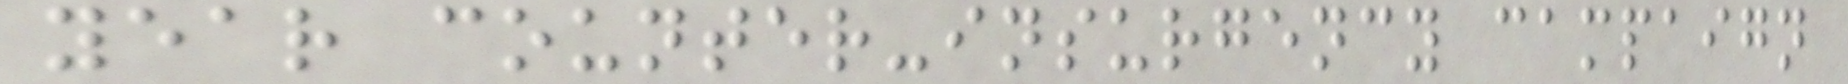year counter-insurgency campaign
